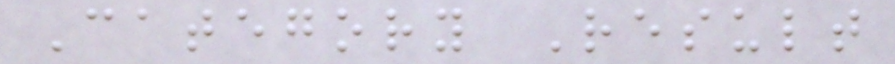Category Result
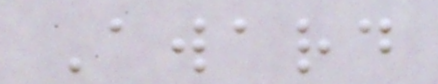Award
